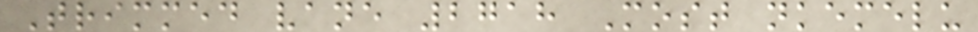Trimmed vane 2718 Most nkemelu
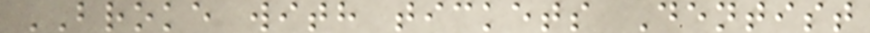BROKE with tickets Dentist
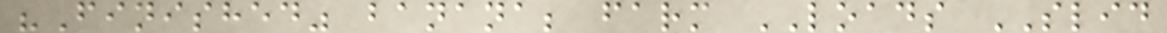"Finished" banana; farm LOADS SLID
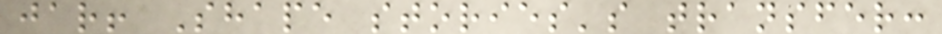jar! Shape stories's transfer:
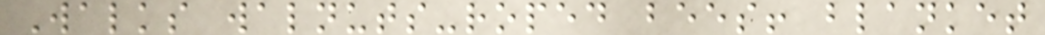Walks walnuts-roped bees! blanket
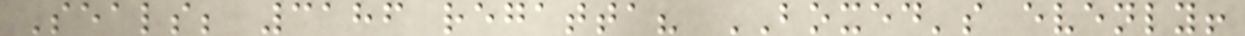Seals; 3186 regatta? BOXED's evenly!
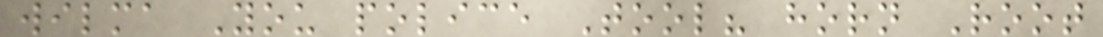wilma You police Tool? horn Root
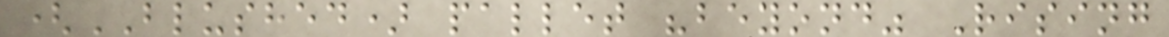(BLUSHED) pallet "beyond" Rising
